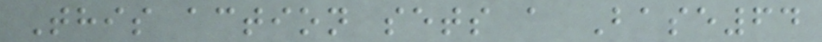This action sets a Base64
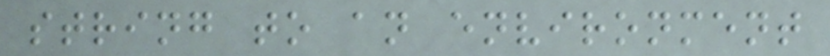string to an environment
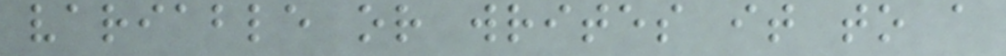variable or writes it to a
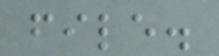file.
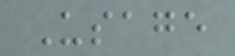Usage
